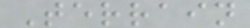Terrain
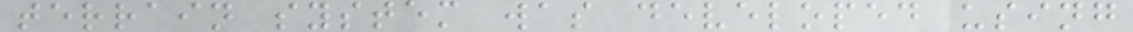terrain system was developed using
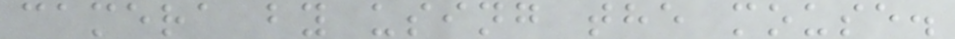camera by using the mouse.
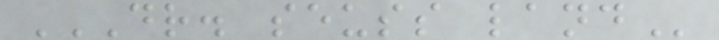DR. SEUSS LAND
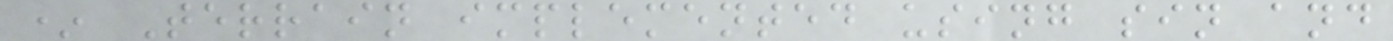* Terrain implemented using sin and
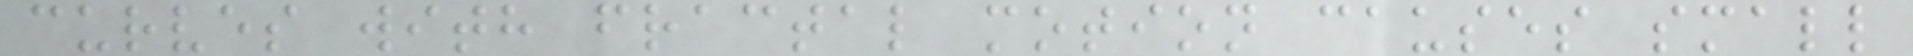curves with fractal motion causes small
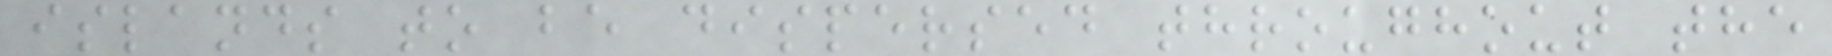islands to be dispersed throughout the
